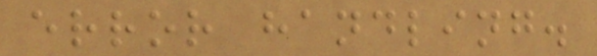error handling.
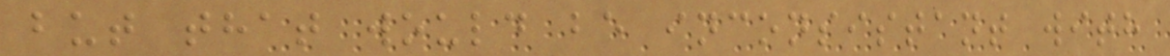but that would be inconsistant with
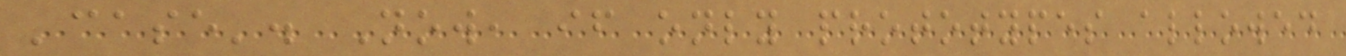'case'. Now, if only prototypes allowed
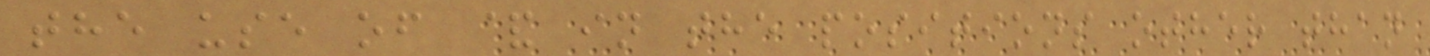the use of & in the positions other than
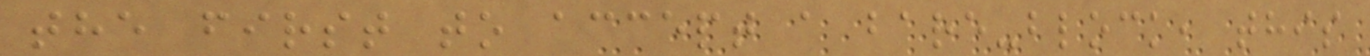the first to accept a bare-block, this
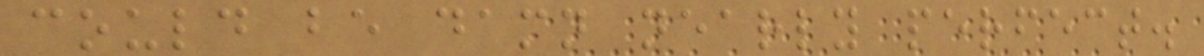could be damn nearly perfect.
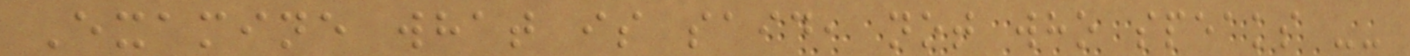Examine what is said, not who speaks --
